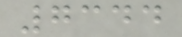7344
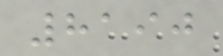8190
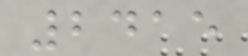2415
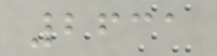2631
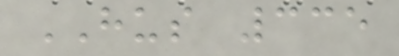HUS 335
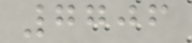7706
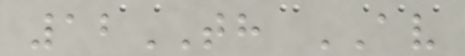12TH AV
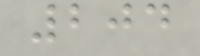204
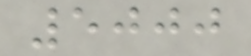5000
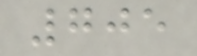705
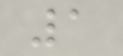1
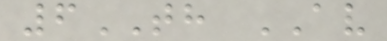6TH AV
